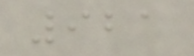921
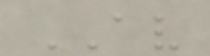AV
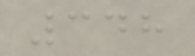348
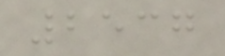2537
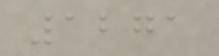1271
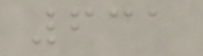631
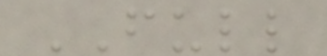FULL
